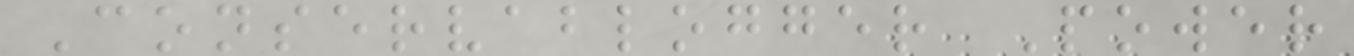Conservablogger Power
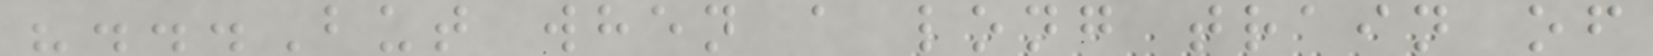"...But when a long train of
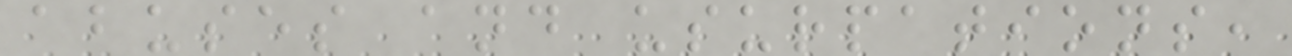abuses and usurpations,
